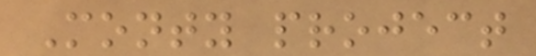Monty project
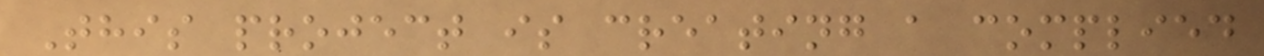This project is creating a complied
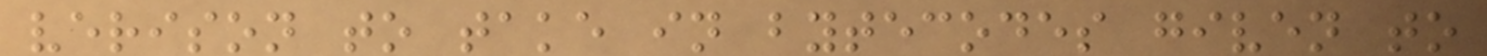verison to take in bytecodes given to
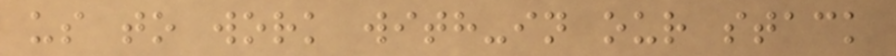us to work with-in our stack
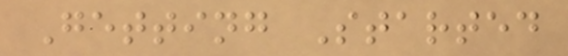Getting Started
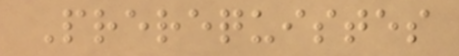Prerequistes
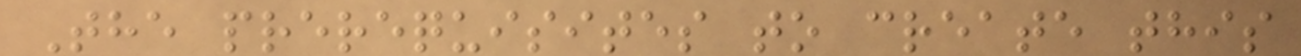The prerequisites to create this
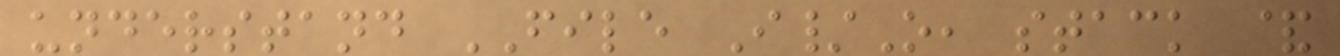understand FILE I/O, stack &
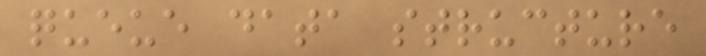queue data structure
